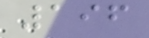196
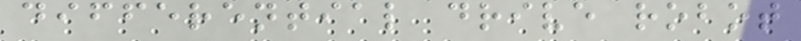differential drive robot
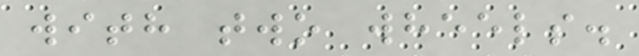with two wheels.
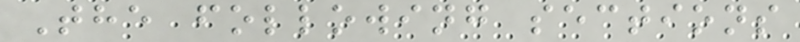The following sections
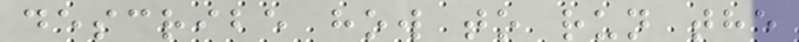describe how to run the
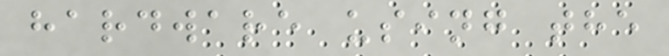hardware using the
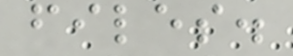files.
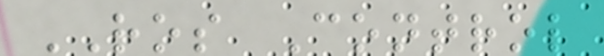ROS Control
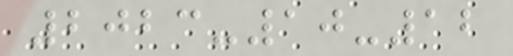2023-10-12
